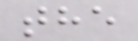the
